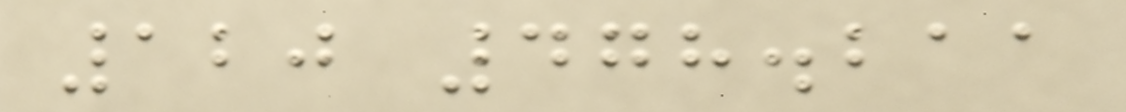120 478.211
